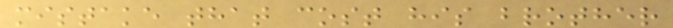mistake that cost his brother
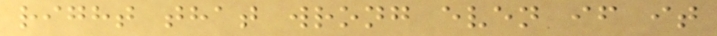right that wrong even if it
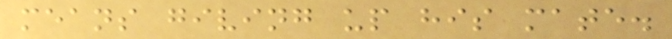means giving up his mate.
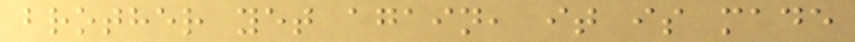brother yet again, it is made
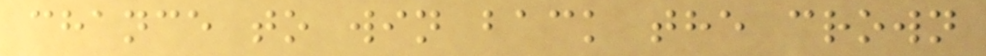chance to win back the crown
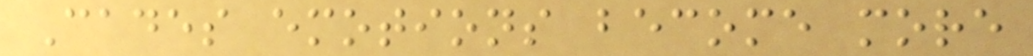Cades emotions become more
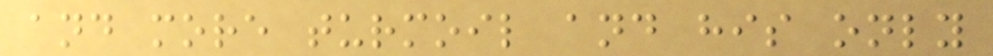and more turmoil and his only
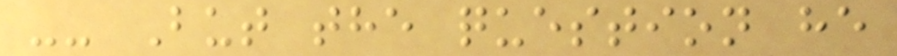-- But the question he
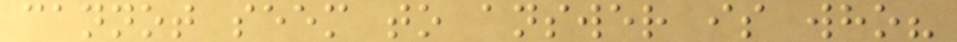cannot seem to answer is who?
